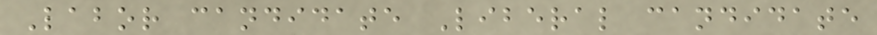Labor candidate Liberal candidate
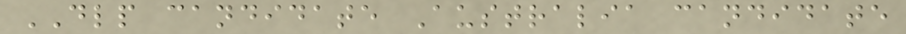DLP candidate Australia candidate
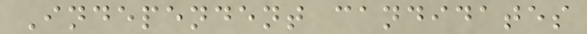Independent candidates
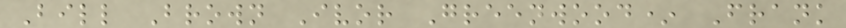Bill Brown Ivor Greenwood* Frank
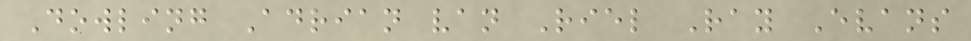Dowling Adrian van Riel Ray Evans
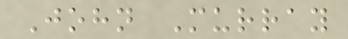John Murray
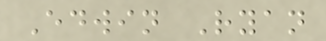Edwin Ryan
